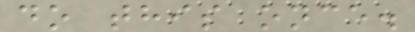do this once.
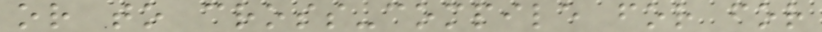or to cross-compile for for
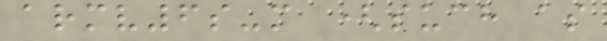armv6s-m (such as
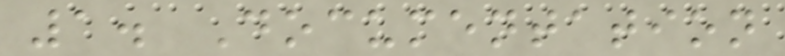1. Documentation
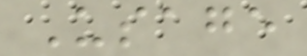Usage
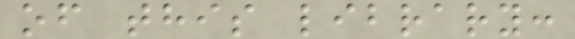of this library:
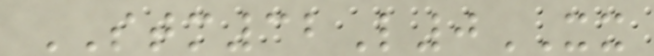STM32L0XX
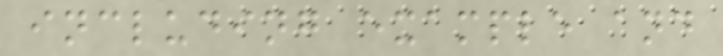including example and
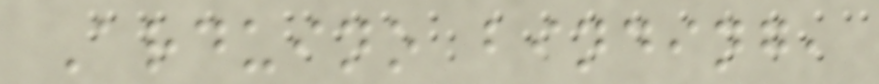Arduino binding,
